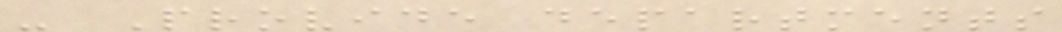- Provide departments
